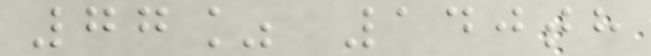77% 140th
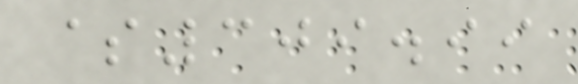$309.99
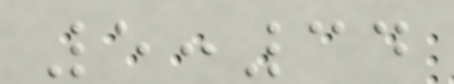5:34
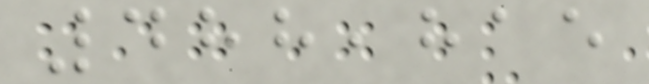488,815
